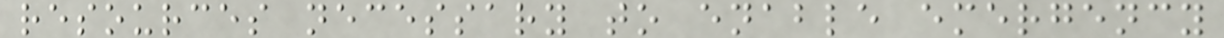resources necessary to enable emergency
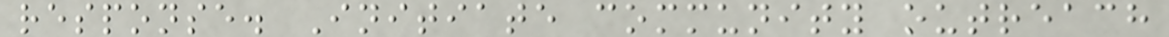response. Initiate community outreach
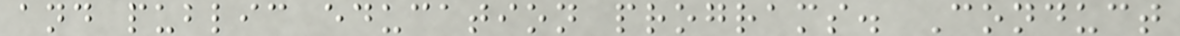and public education programs. Conduct
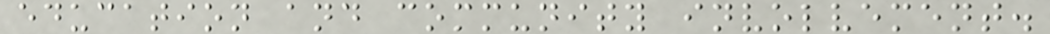education and community involvement.
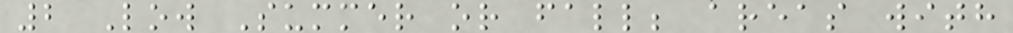2 Low Summer or fall; areas with
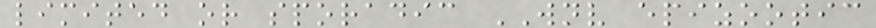limited or sporadic WNV epizootic
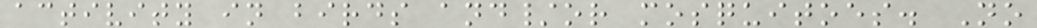activity in birds and/or mosquitoes. No
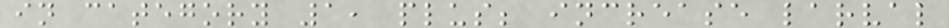in category 1, plus; increase larval
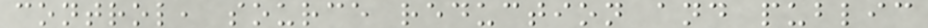control, source reduction and public
